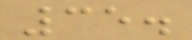35.
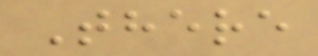There
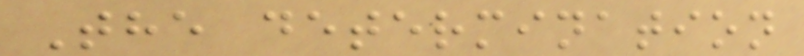The determination
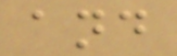and
